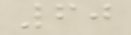60
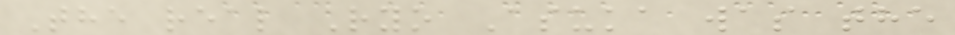The real Ryo Asuka was the
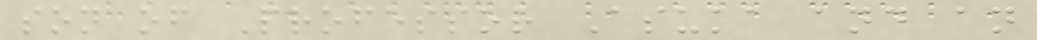son of Professor Asuka and an
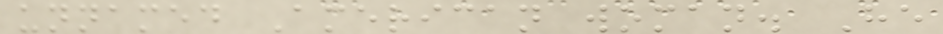unnamed American woman. He
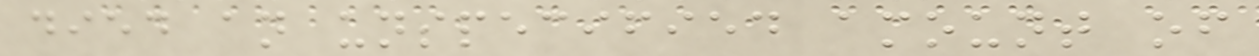died an unspecified amount of
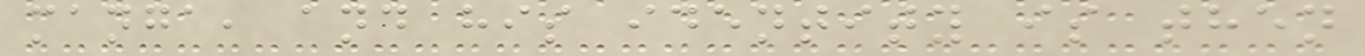manga, and his identity is then
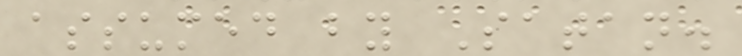assumed by Satan.
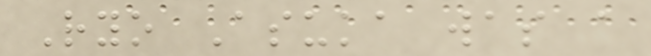Ryo Asuka was a
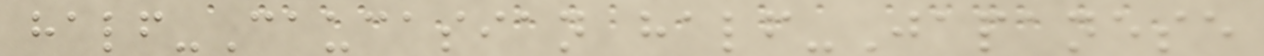half-Caucasian half-Japanese
